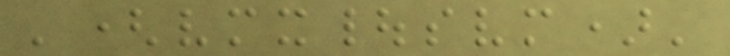'(vmx|svm)'
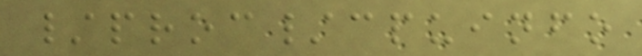/proc/cpuinfo
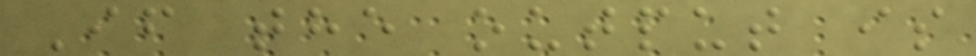If the output is
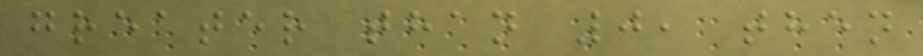greater than 0, then
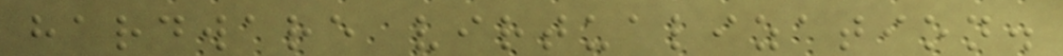hardware virtualization.
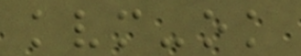kvm-ok
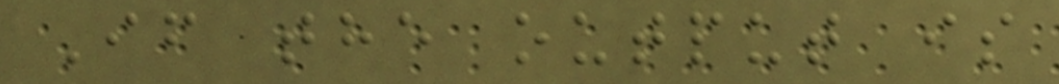If the output is
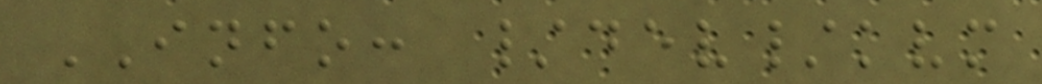INFO: /dev/kvm
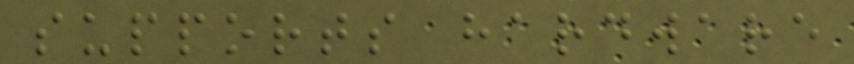supports hardware
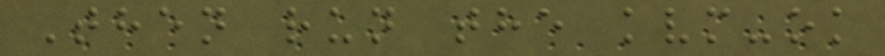Then run the kvm-ok
